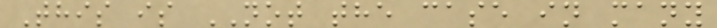This is NOT the case in many
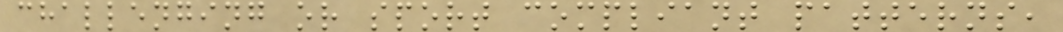challenging or sport compliant patterns,
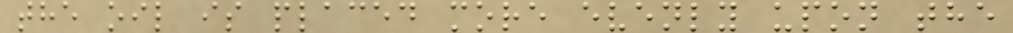the oil is placed more evenly upon the
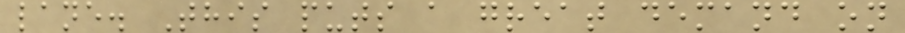lane. This puts a great demand on
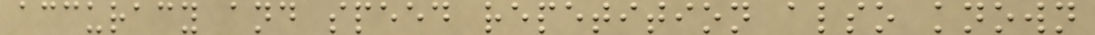accuracy and speed repetition also known
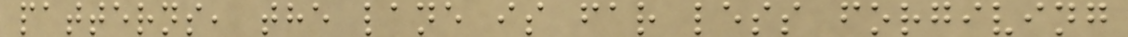patterns, the lane is far less forgiving
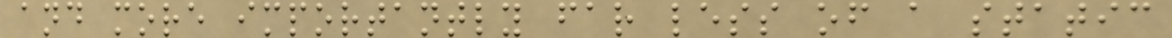and more importantly far less of a static
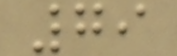79
